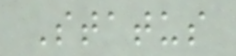Status
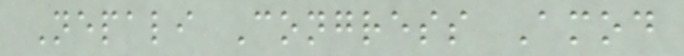Nepali Congress Amod
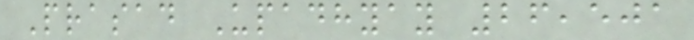Prasad Upadhyay 26,501
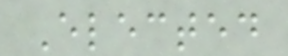Elected
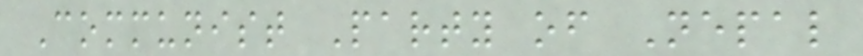Communist Party of Nepal
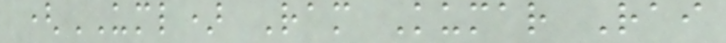(UML) Ram Kumar Rai
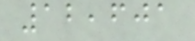12,601
